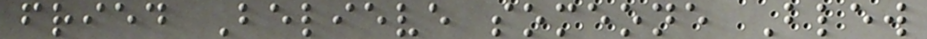fried Believe someone Blew
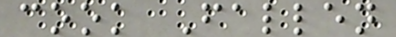cook Fallen
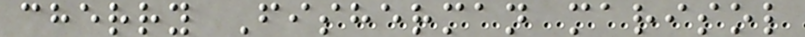cherry Fisherman marisol
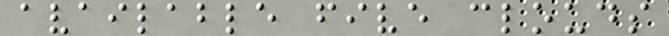available five clouds
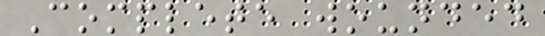Complete wounded
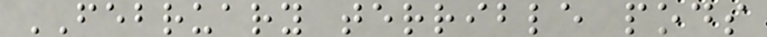FEBRUARY terrible pods
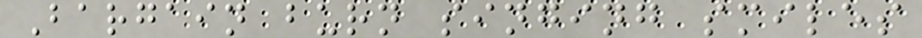Bargain burn singing smiles
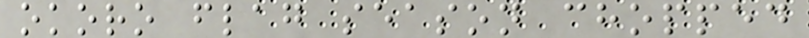okoro flag season chopped
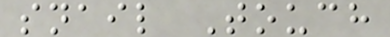snail Touch
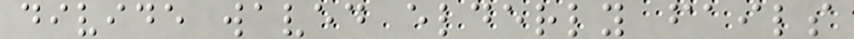divide waved elderly fails
